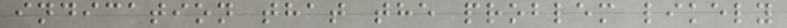indication that the problem likely
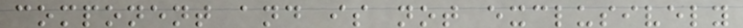component and is not exclusively
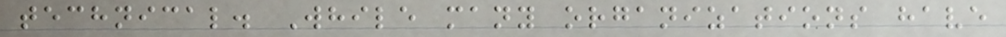technical. While many organizations have
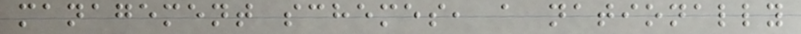management schemes, a nationally
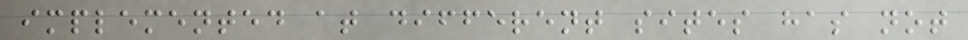implemented at different sites has not
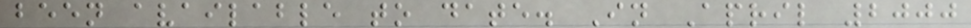been available to date. In April 2000
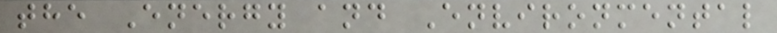the Energy and Environmental
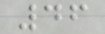46
